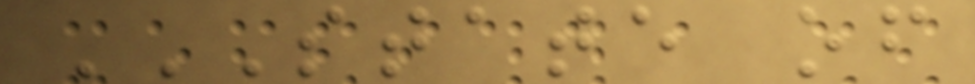STATE OF
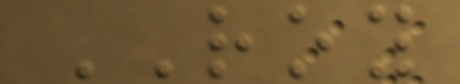ROY
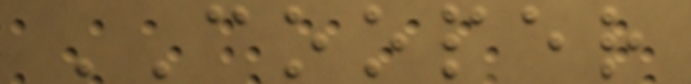COOPER
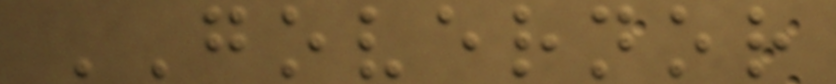GOVERNOR
